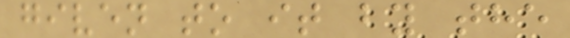given to it by the
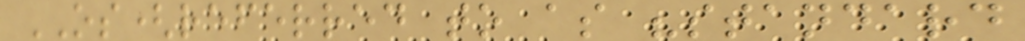OS(referred to as "standard
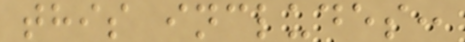this includes:
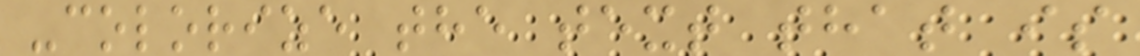-colorize the text that is
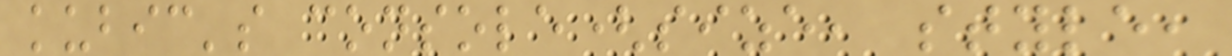kubic's console(size, style,
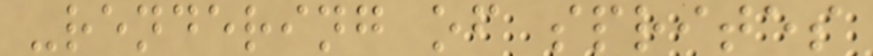-rendering of sprites
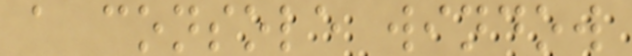a console window
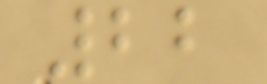22
